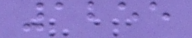1255
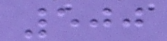500
